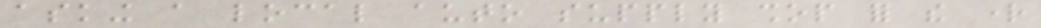asking a local auto supply shop for the right
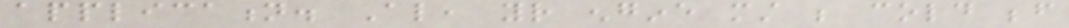application. Also, your engine must be cold before
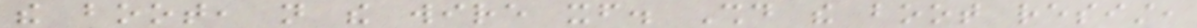the boot, not the wire itself. Should the boot resist,
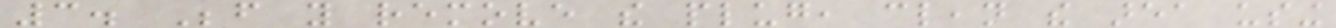3. Before you remove the plug, clean the area using
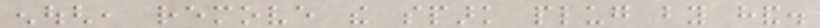enough, remove the spark plug by hand.
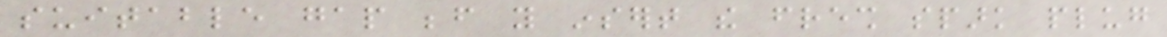suitable gap before you insert the fresh spark plug
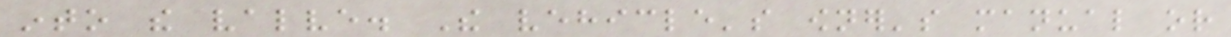into the valve. The vehicle's owner's manual or
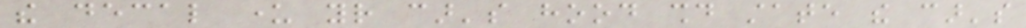the decal under your car's hood should state the car's
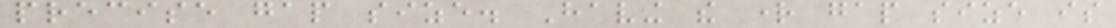precise gap size. Having the right gap size is
